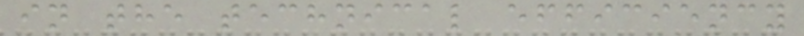in the technical efficiency
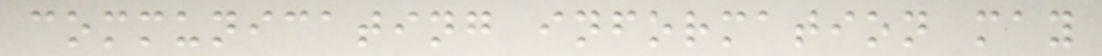communicating information may
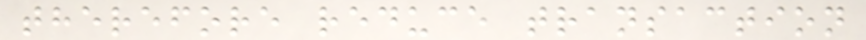therefore reduce transaction
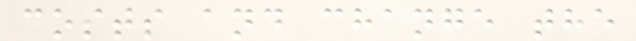costs and change the
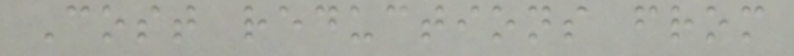Cost reductions from
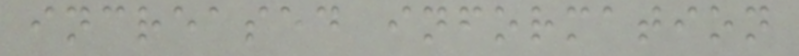increased information
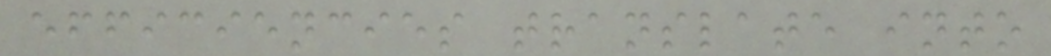efficiencies translate into
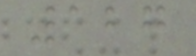127
